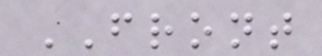FRONT
